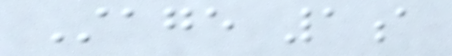Stage 1a
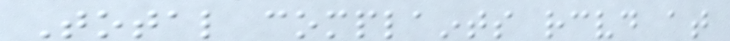Total complaints received at
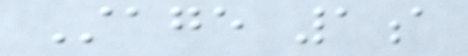Stage 1a
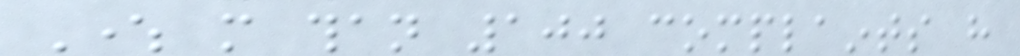Where more than 100 complaints have
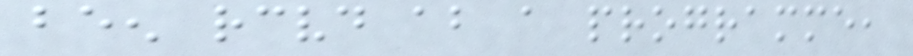been received about a programme,
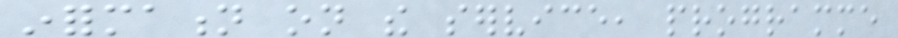information on the service, programme
